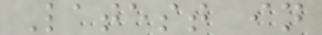Latest in
